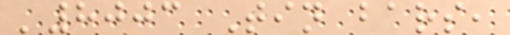'8003 Tin bars,
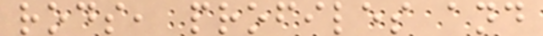rods, profiles and
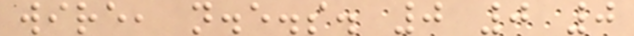wire, n.e.s. 0 0 0
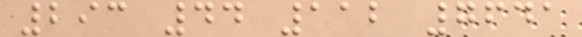293 44 112 7641
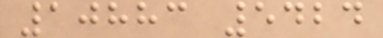10883 5424
